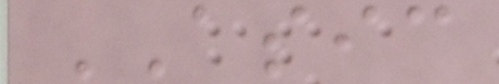ASIC
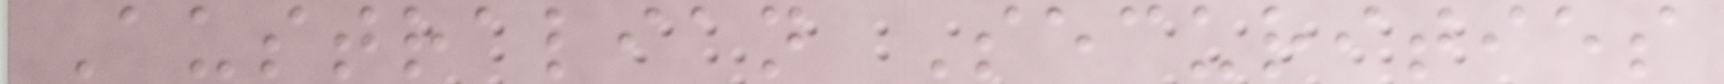Australian Securities
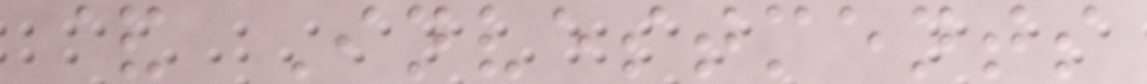& Investments
